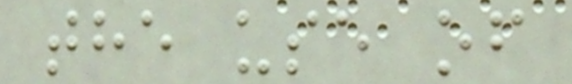the use of
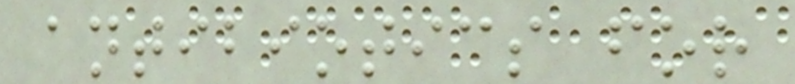antibiotics for
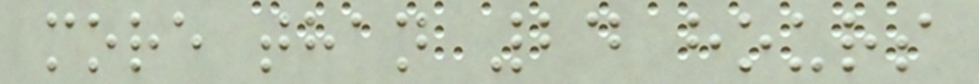more than 24 hours
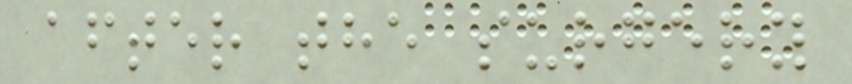after the surgery
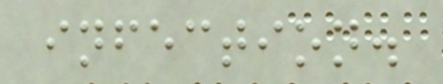infection.
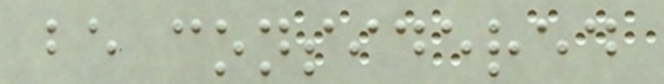be considered
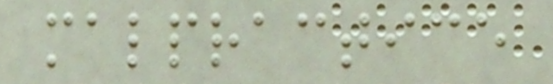malpractice
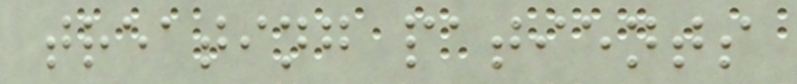treating patients
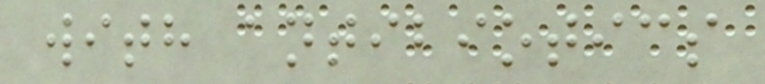with antibiotics
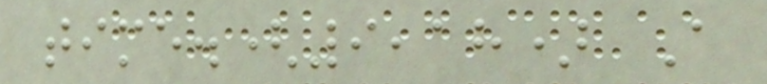time.(9,18) A
